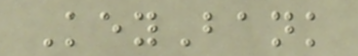KeyBank
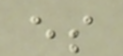es
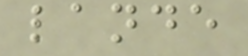lande
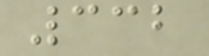332
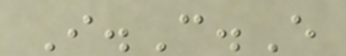I.C.E
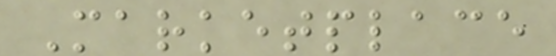Marketplace
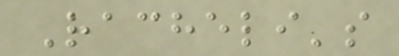Racheli's
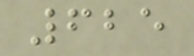625
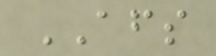AFS
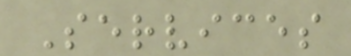Services
